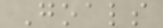Goals
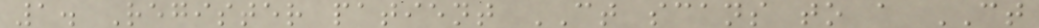1. Register patient CT scans to a CT
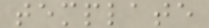template
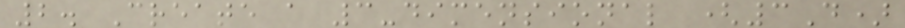2. Create a 3-dimensional (3D)
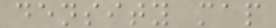density map
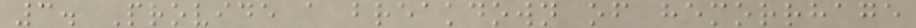3. Provide a breakdown of hemorrhage
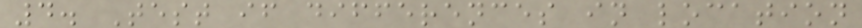4. Test if differences in location
